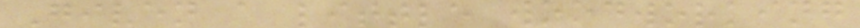Given a little woodworking
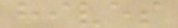hives
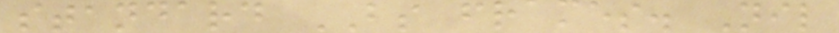standard BS frames. Nil
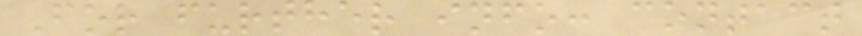For further info: contact
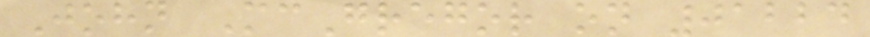John McGregor on 01224
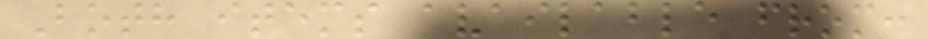Both items available from:
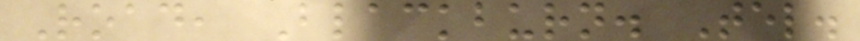Road, Blackburn. Tel.
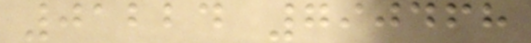01224 790468
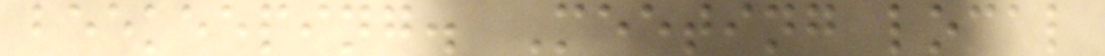beekeeping. Meeting local
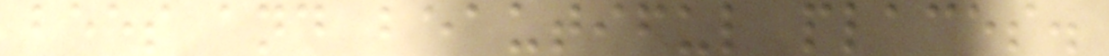bees and beautiful places.
